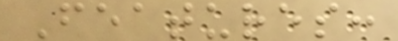Features:
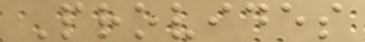Provides
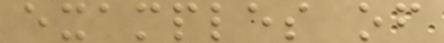examples of
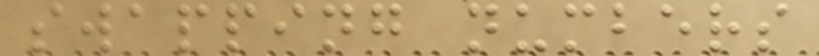swapping numbers
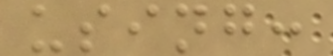using:
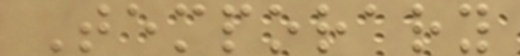Temporary
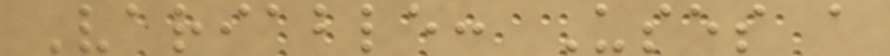Variable: Uses a
